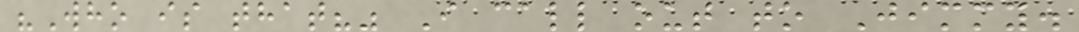"Who is that?" I call out to Jimmy.
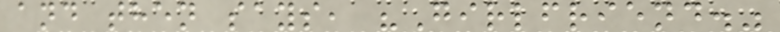and then says, "Girlfriend."
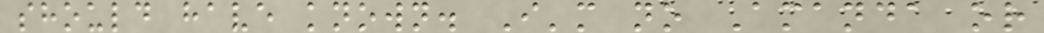should have known. I'm no Amanda or
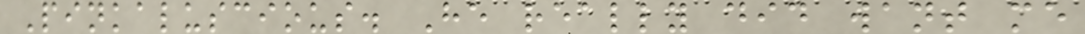Pinkaluscious. He really did want me
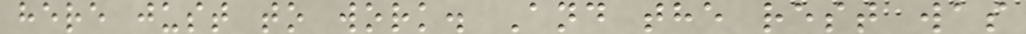here just to work. And the rest was
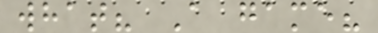what? A game?
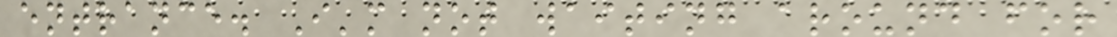entrance. I'm not waiting around for
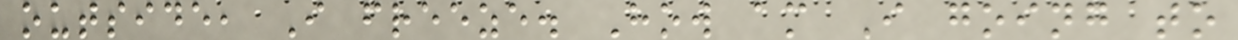outside, I freeze. How am I going to
